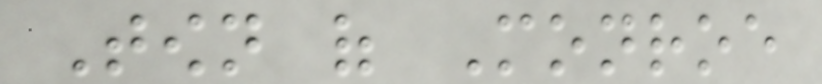Town of Monroe
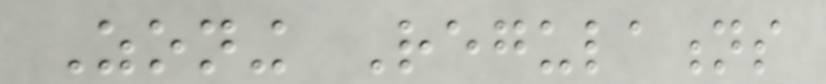Zoning Regulations
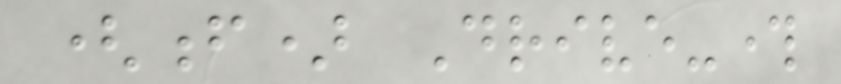(f) Drive-through
